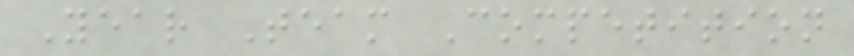Year Team Competition
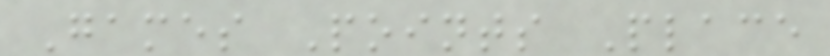Games Points Place
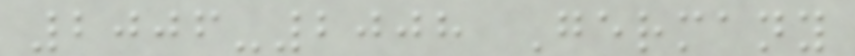2006-2008 Germany
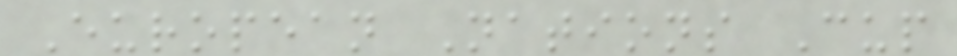European Nations Cup
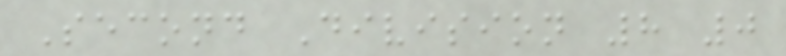Second Division 8 0
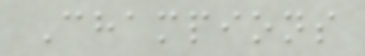Champions
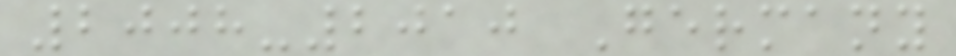2008-2010 Germany
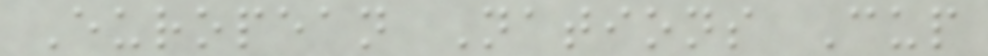European Nations Cup
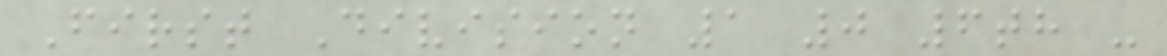First Division 1 0 6th -
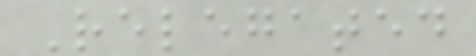Relegated
